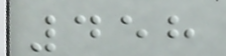458
